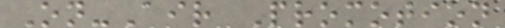On-Air Promotion
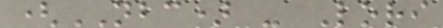(NBC) - Lori
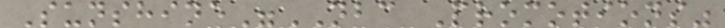Sunshine"NBC Promotions"
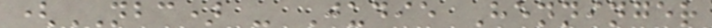(NBC) - Judie Henninger
